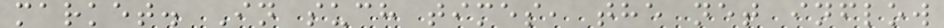market. In such times, the net inflow
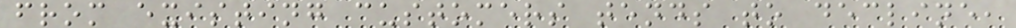from existing customers tends to decline,
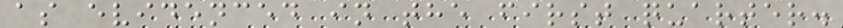as evidenced in the first quarter.
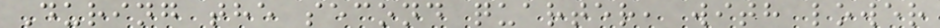During the second quarter, with lower
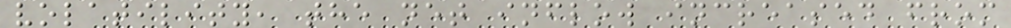volatility, the net inflow increased from
